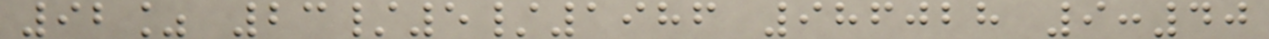92% 23/5/1986 986028 9:40
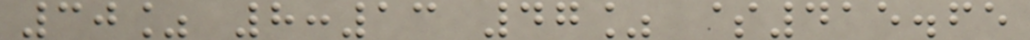30% 8:13 47% $415.65
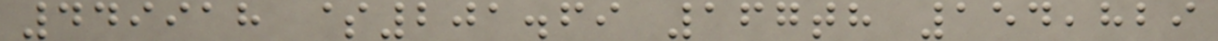449918 $201.69 167th 154,829
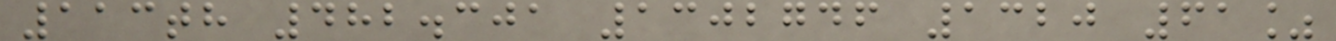113th 482.301 1302746 1320 61%
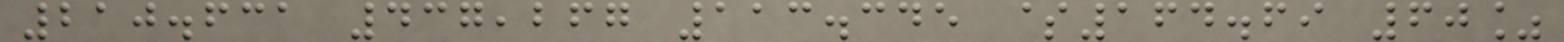210.631 437,267 113.345 $164.69 60%
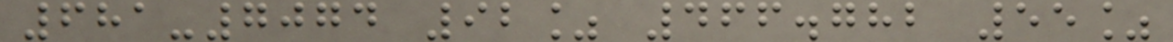681-7074 92% 466.782 55%
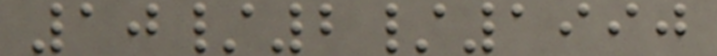10/2/1990
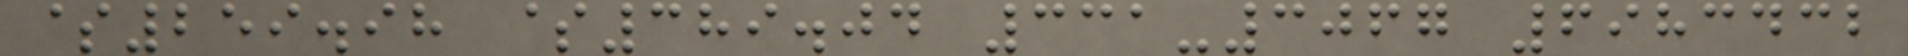$259.98 $389.04 331-3067 6983432
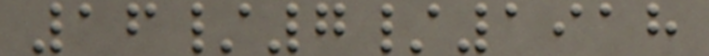16/7/1918
